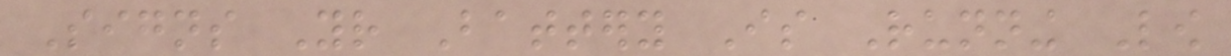Signs Your Battery Is Running Low
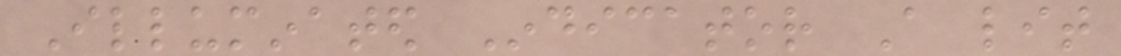Illuminated Indicator A lit
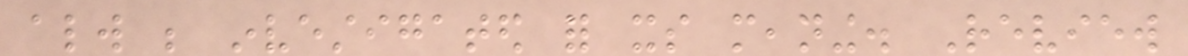always be investigated for its meaning. Review
